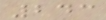243
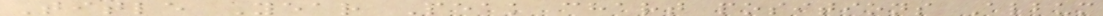Title Year Peak chart positions Album
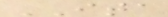ITA
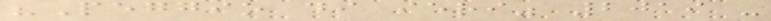"Peggio di ieri" 2019 -
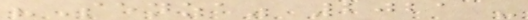"Senza" 2021 -
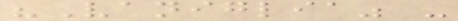"Vaniglia" -
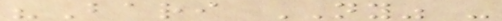"Bari NY" -
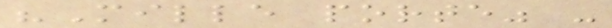"Mille porte" -
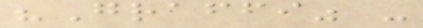"Graffi" -
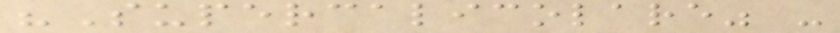"Supercalicolare" -
